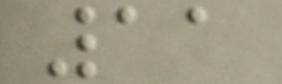11
